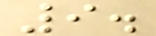9.
